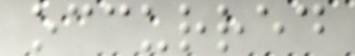occurred
